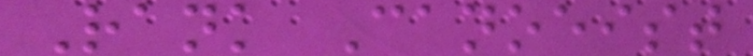Rank Canoeist
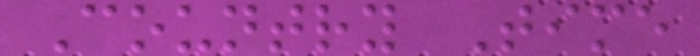Country Time
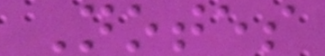Notes
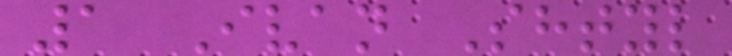1 Ivan Shtyl
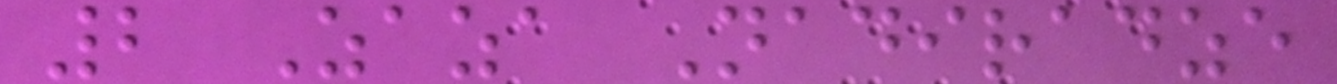2 Zaza Nadiradze
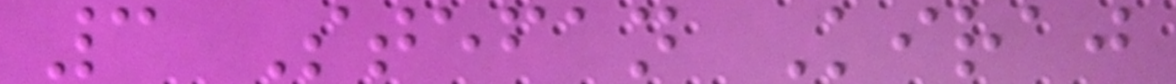3 Stefan Kiraj
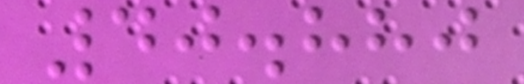40.880
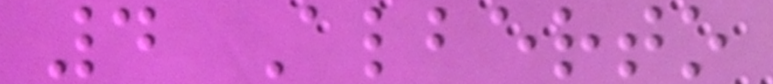4 Alberto
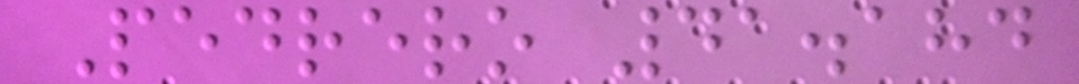Pedrero 41.184
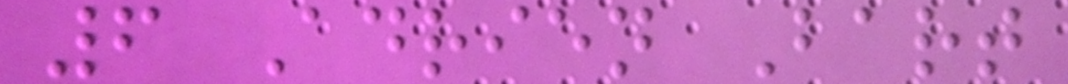6 Adrien Bart
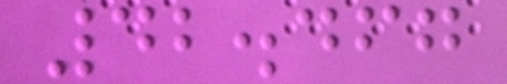42.467
